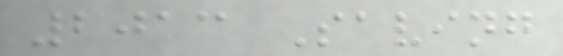2013 Saving
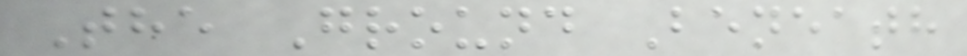The Ground Beneath
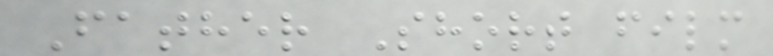Father Short film
